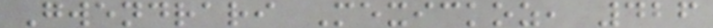Gwendrari Mexickoz, 426
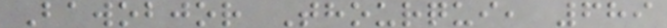Bawobjor Thourqui, 689
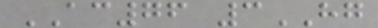AC76 3HG
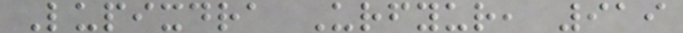Lupixdra Urfyur, 919
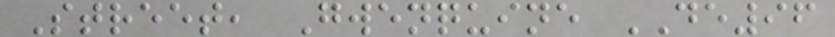Street, Gwenquine DE96
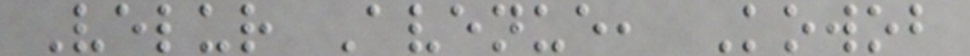Velur Avenue, Kowob
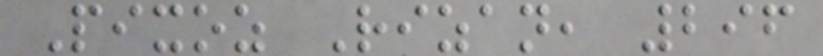Pixoz Rizan, 296
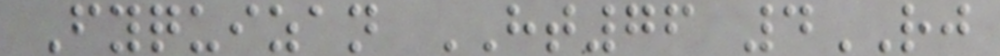Fyquizan HT76 4RJ
